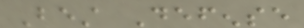Best Defense
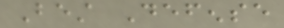Best Defense
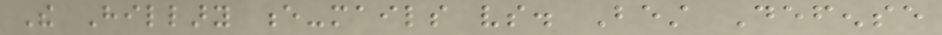The Hillary e-mails vs. Best Defense
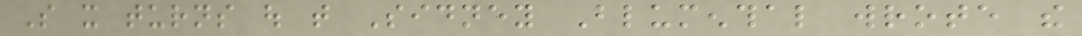So it turns out that Sidney Blumenthal wrote the
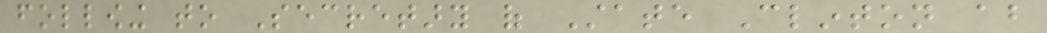following to Secretary of State Clinton about
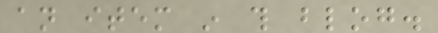an item in this blog.
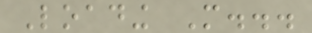Loading More...
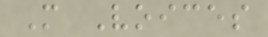More Voices
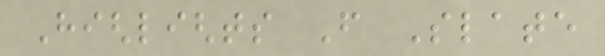Highlights From Slate
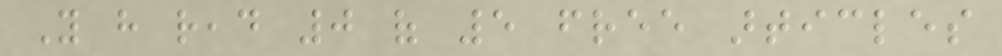You have read 0 of 5 free articles
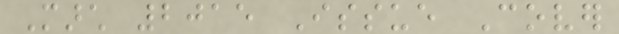March 2015 Issue Cover
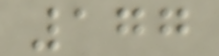177
